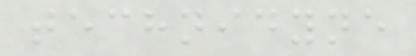technidyne
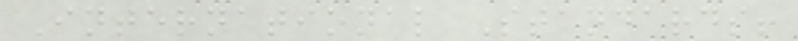International Standards!
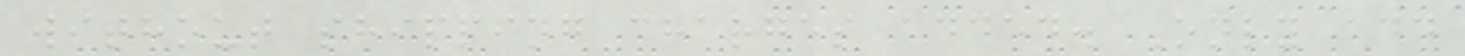without shipping charges added. Only add
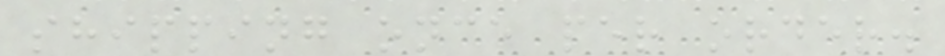shipping once per order.
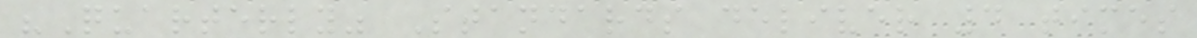"Quarterly" Standards deliver 4 times
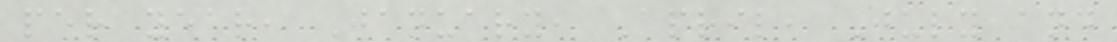per year, January, April, July and
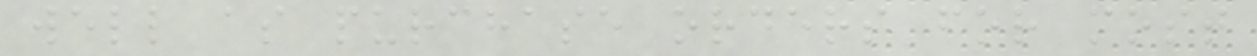well as purchase orders for most
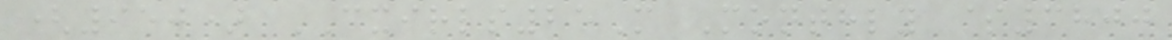(950) CXIRLS25M Monthly $3800
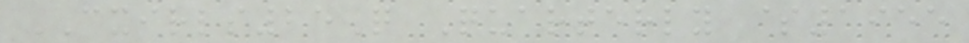CXIRLS25Q Quarterly $1955
